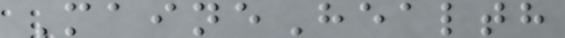MaineHealth
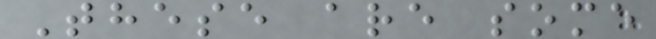These are some
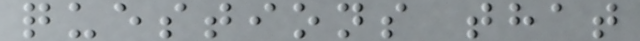questions that
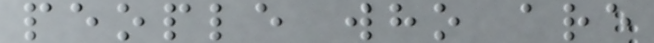people who are
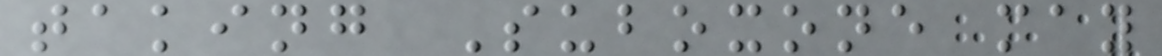taking Suboxone may
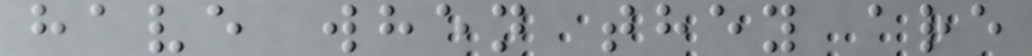have when they are
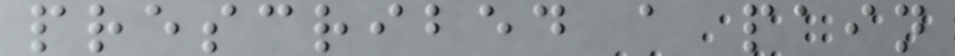prescribed a pain
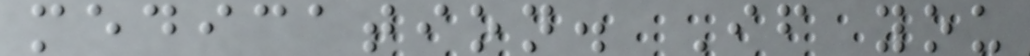medication. If you
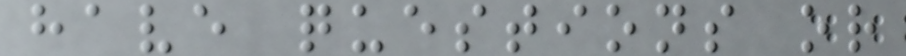have questions or
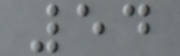54
